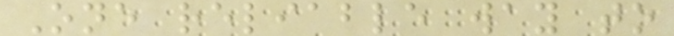One reliable way to
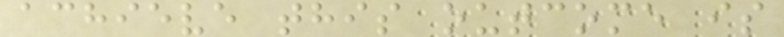achieve this outcome is
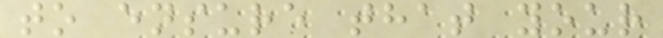to ensure that your
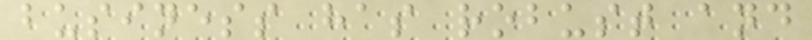business has robust and
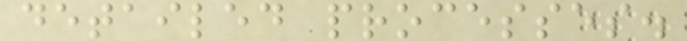detailed processes.
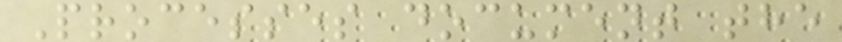Processes document the
